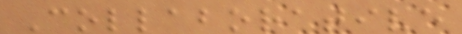Collaborative
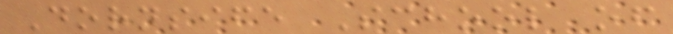Dornsife School of
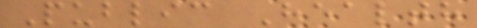Public Health
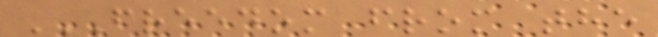FREEDOM FROM THE
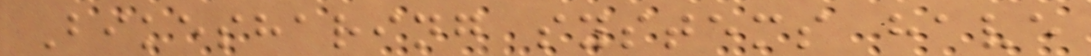Bikesharing systems have
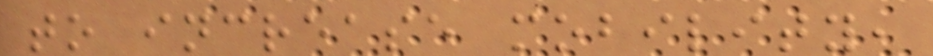to increase mobility,
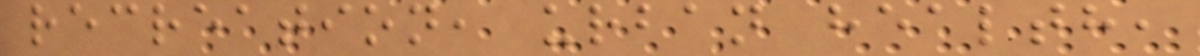recreation, urban health,
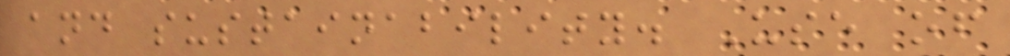and sustainability. Use of
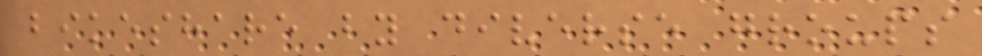bikeshare by diverse groups
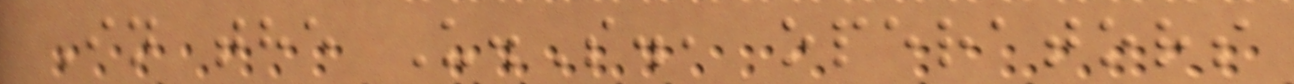In the U.S., operators
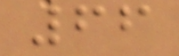66
